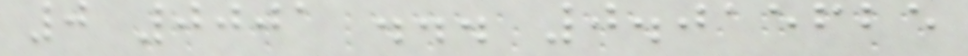0 0001 ... 0.015625
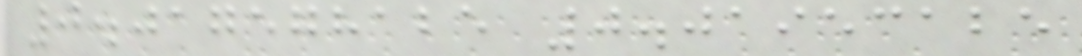0.017578125 0.01953125
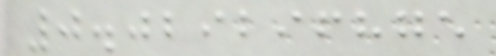0.029296875
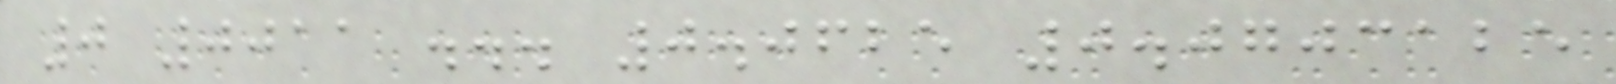0 0011 ... 0.0625 0.0703125
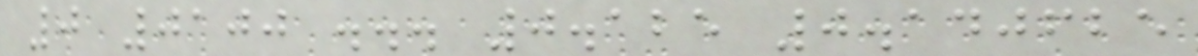0 0100 ... 0.125 0.140625
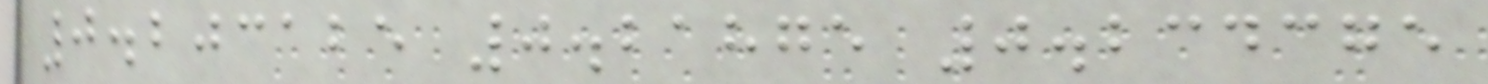0.203125 0.21875 0.234375
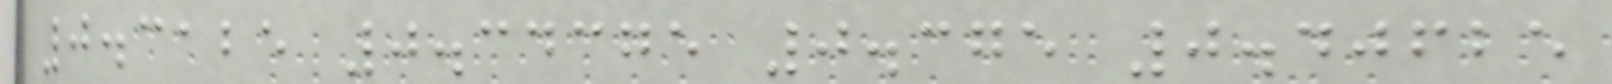0.3125 0.34375 0.375 0.40625
